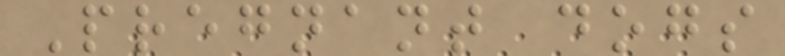Pregnant dogs
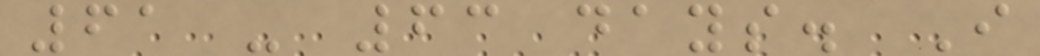61 - 63 days. I
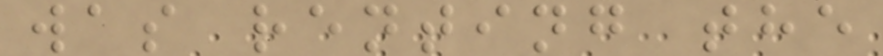was renting the
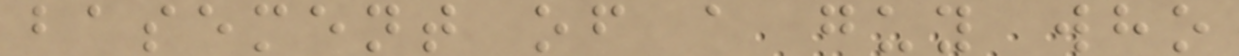basement of a guy who
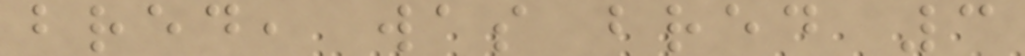bred, was bred 3
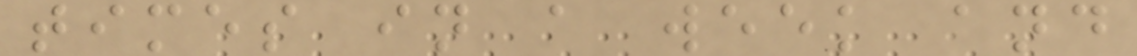times in a week and
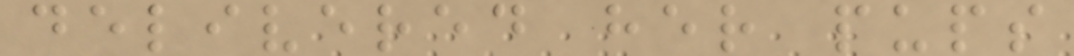delivered her pups
